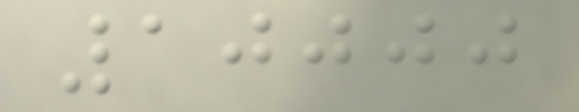10000
